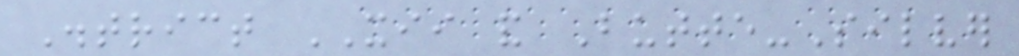District XII and Butte-Silver
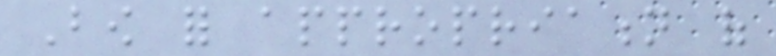Bow for appropriation of
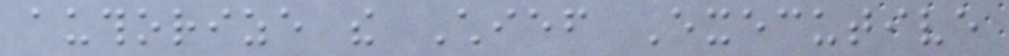authorize the Chief Executive
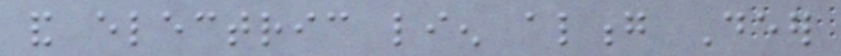and electric lien along Deer
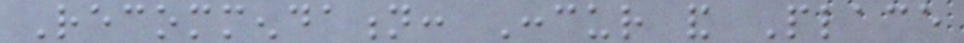Recommendation: Concur and Place
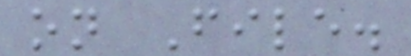on File.
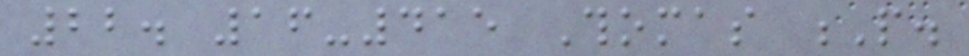22. 16-415 Thomas P.
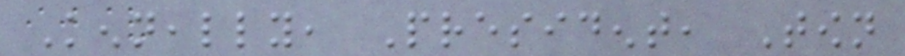Kenneally, President, Town
